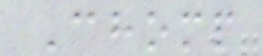Chomp
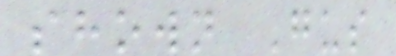shown Gus
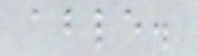able.
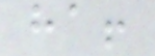ha!
